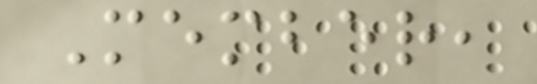Member,
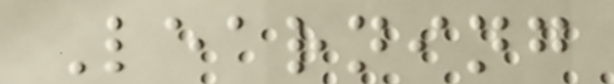Learning
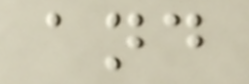and
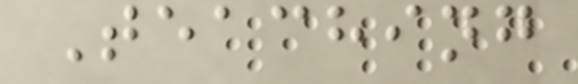Teaching
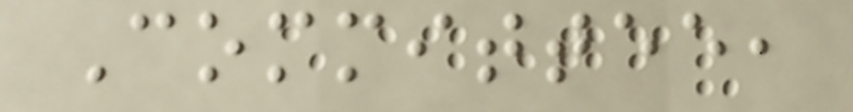Committee,
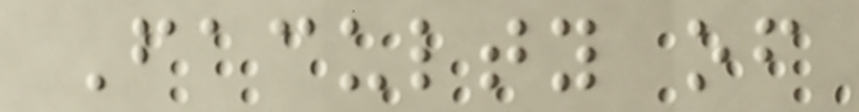Faculty of
